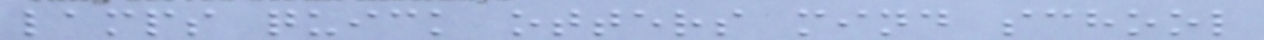lamps quick otters mind school
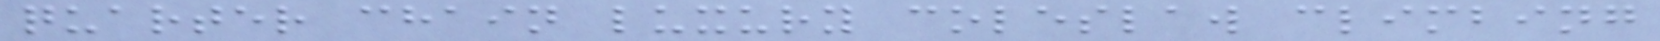quarter chain luxury coleslaw climbing
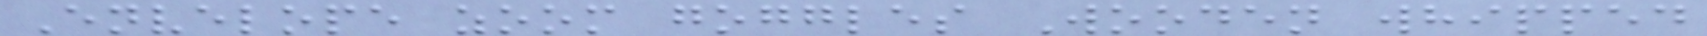Envelope zoom goggles Wooden whipped
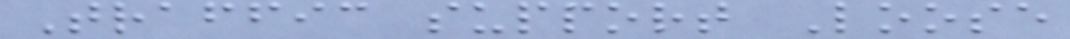Traffic support Loose
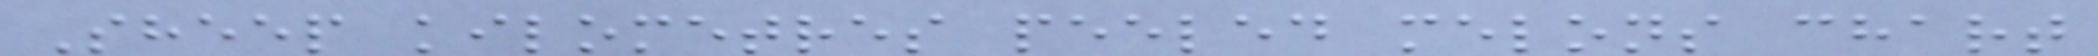Sheep kilometres peeled melons chart
